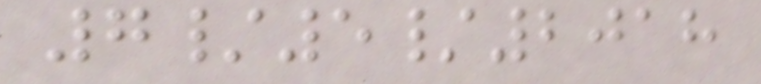7/5/2018
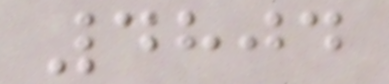4804
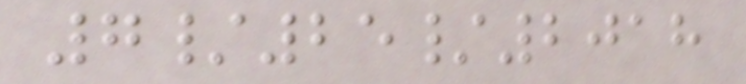7/25/2018
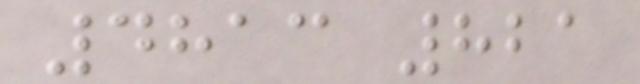4813 821
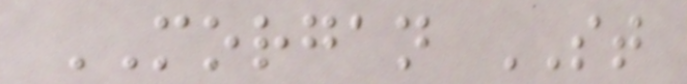MORGAN ST
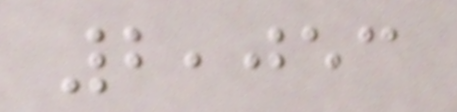2,053
